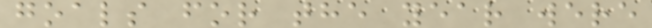goals for the year were
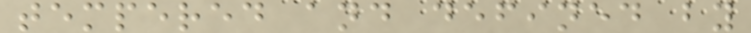tempered and defined by
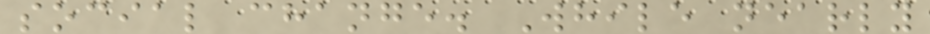social change. While nearly
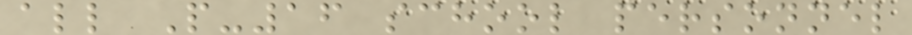all P-16 school personnel
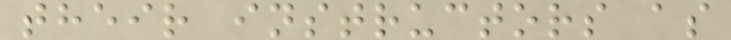their instructors as
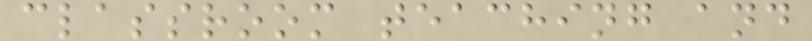classroom teaching and
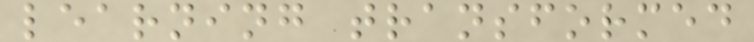learning transformed
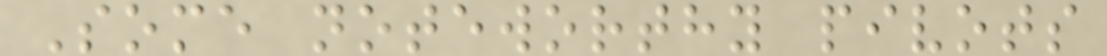Some noteworthy pivots
